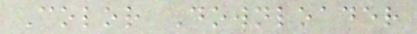Color Downloader
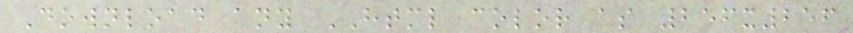Download any HTML color as 256x256
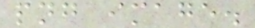png image.
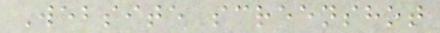Website screenshot
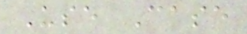Use Case
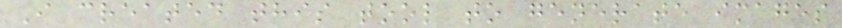I created this tool to generate images
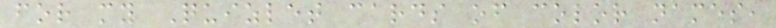for my Quizlet cards of color names,
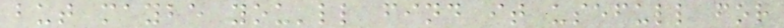but maybe you'll find it usefull for
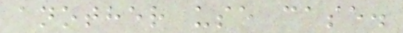another use case.
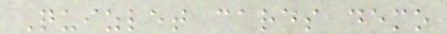Quizlet cards demo
